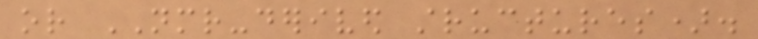or NMR-derived structures).
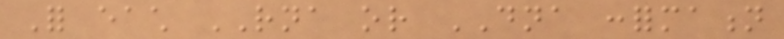For each RNA or DNA conformation
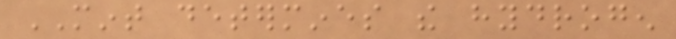MINT determines the hydrogen
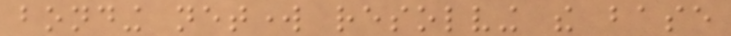bonding network resolving the base
